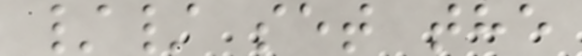// set the
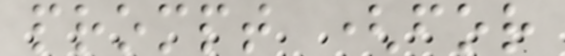prompt (for
